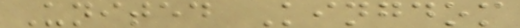United Kingdom
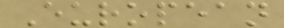European
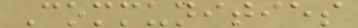Communities
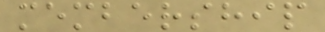membership
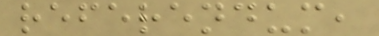referendum,
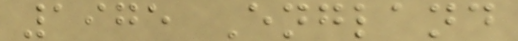1975 England
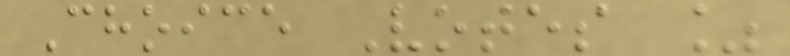Choice Votes %
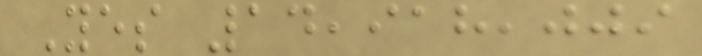Yes 14,918,009
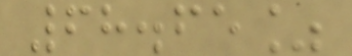68.65%
